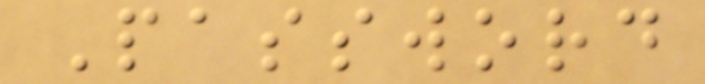Password
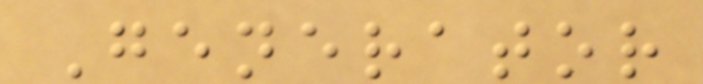Generator
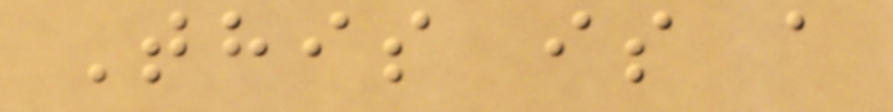This is a
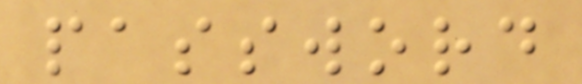password
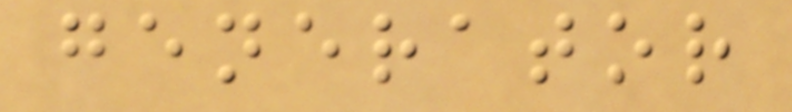generator
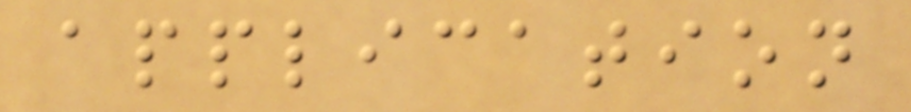application
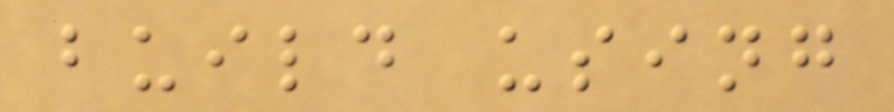build using
